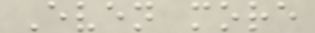Even more
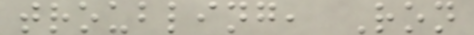troubling, Ron
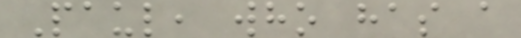Paul, who has a
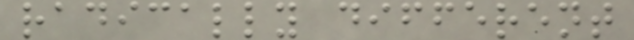radically different
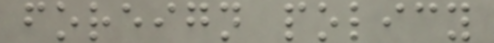foreign policy
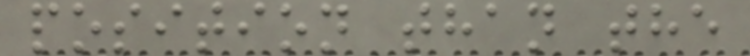position than the
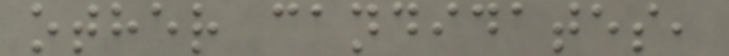other candidates,
